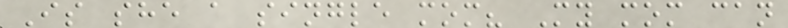Is she a single mom? My mom can
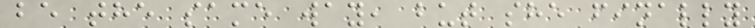be the same way, but she finally
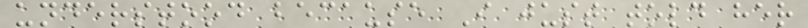understood because I just told her
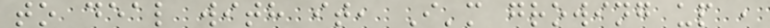to deal with it, I'm growing up ,
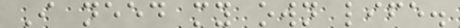I need my own life.
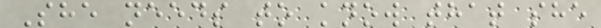She needs to know that she
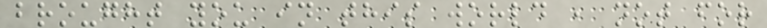brought you in this world , not for
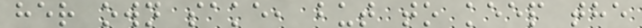her own sake, but to keep the
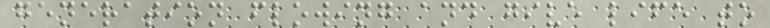generation flowing and give life to
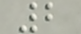2
